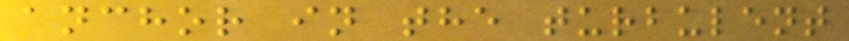anchor in the turbulent
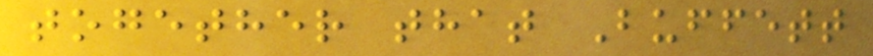together that Buffett
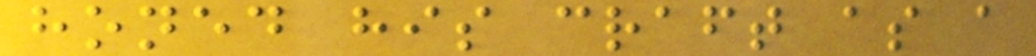honed his craft as a
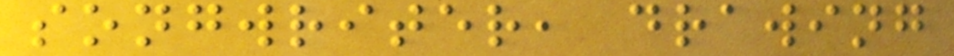songwriter, drawing
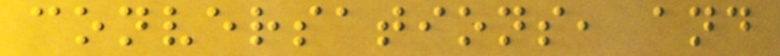conversations, and
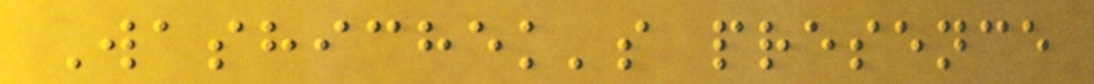Washichek's presence
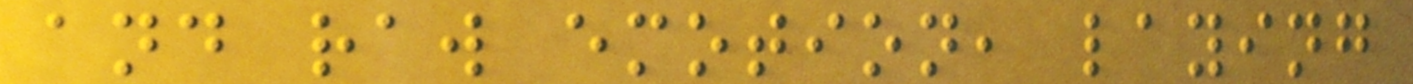and raw emotion, laying
